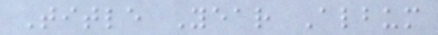Title Year Album
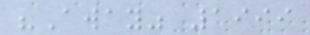"Away" 1999
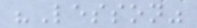"Lesson"
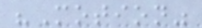"Motion"
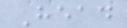Head
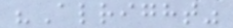"Alright"
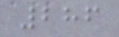286
